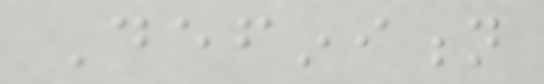Definition
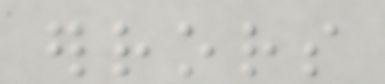errors
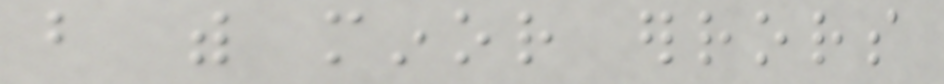but with minor errors
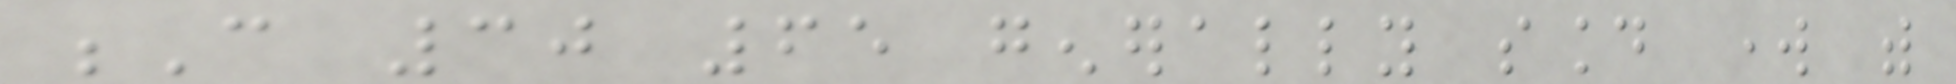C 30 65 generally sound work with
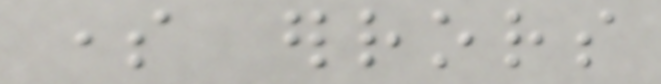some errors
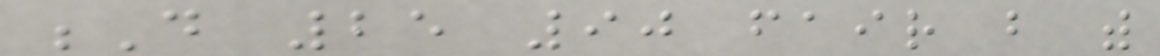D 25 90 fair but with
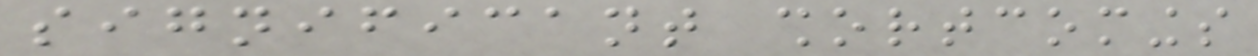significant shortcomings
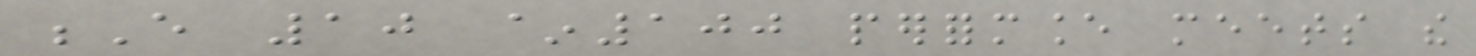E 10 ~100 performance meets the
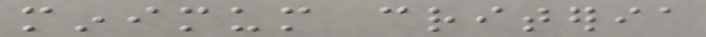minimum criteria
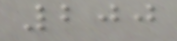200
